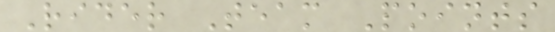Rider Team Points
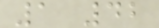1 42
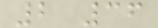2 36
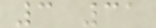3 31
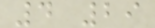4 29
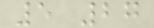5 27
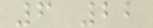6 22
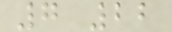7 22
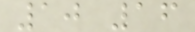10 16
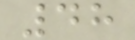48
